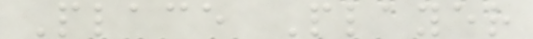Place Player
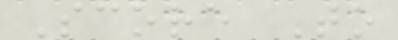Score To
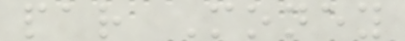par Money
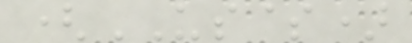(US$)
